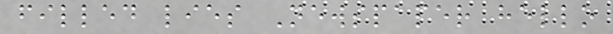filled lies Newspaper hello
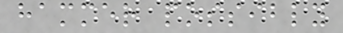hammer possibly
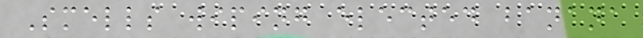Smells wiping elected banana
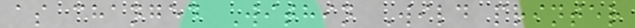as changed Within Wild printer
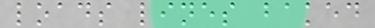loads lines baked
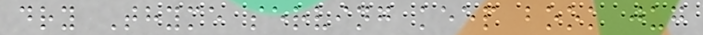dry Thyme serving keep book jug
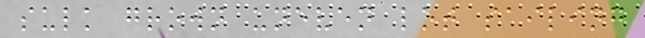sulk grown uneven lot sailing
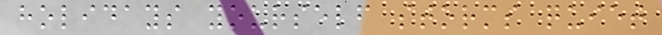holidays yourself storms quiet
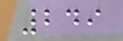249
